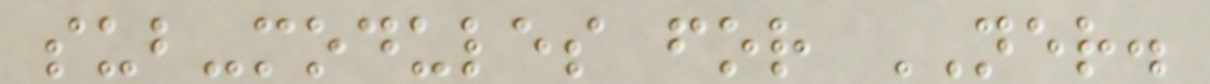sub-modules for NER.
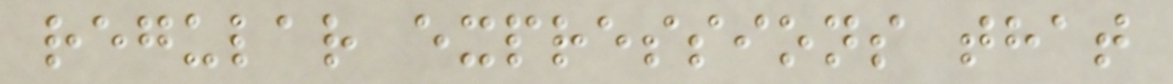regular expressions that
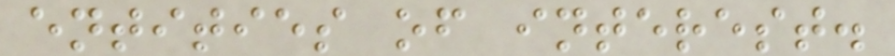entities of interest.
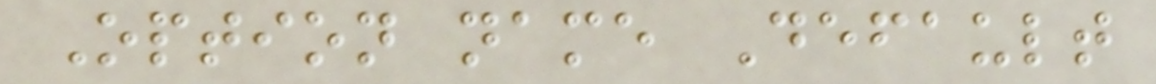Option name Default
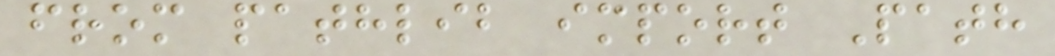from pathlib import Path
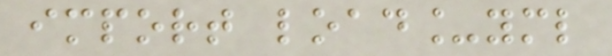import load_yml
